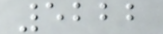5222
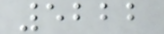5222
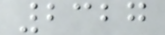2327
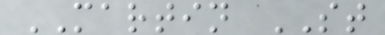MARTIN ST
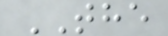THE
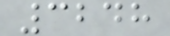3248
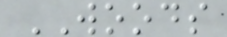WOODS
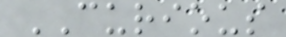CURIOUS
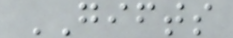GIFTS
